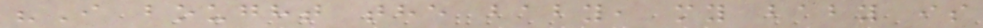"I bought the baby, my baby is
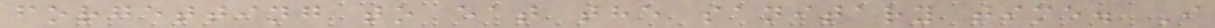forgetting to eat the sanitary time. I
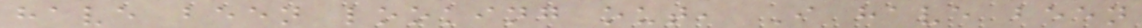have been looking out, I have been
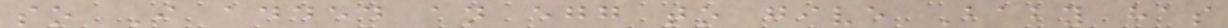so I added an egg to give Baby has
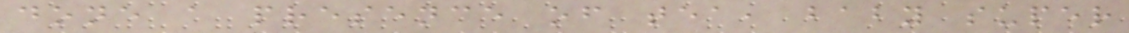done a presence of tea, baby super
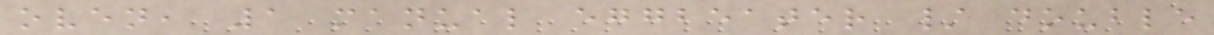oven, 1 manual eggbeater / double
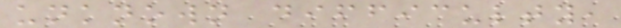unknown difficulty,
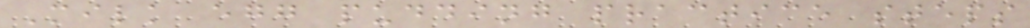Milk egg pudding practice steps
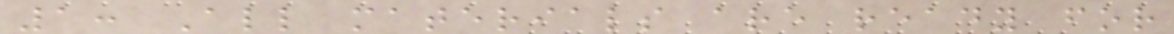1: All materials are ready for
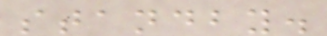standby.
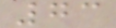73
